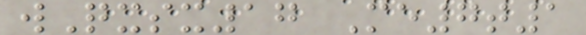wQxsx17 Me7t1
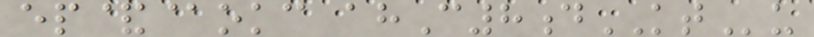ep&@okc ahC8dKTu
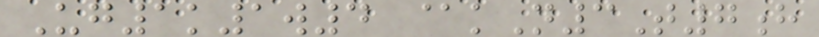Ug1k1w4 @kN3T7h
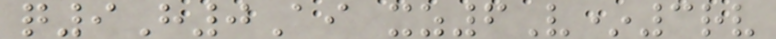q9H0Ai xz6V*3rv
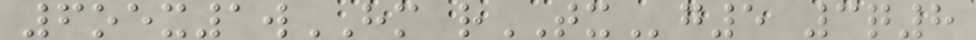6oex1wHM rTXg5 3q8
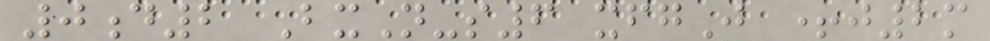0d2 BxN-s6 xfgJ +j2m
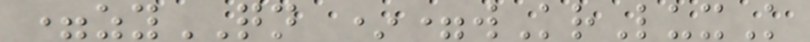=zyQN *=wKrLuxK
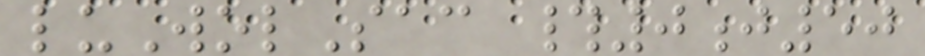luWolSac #0j50
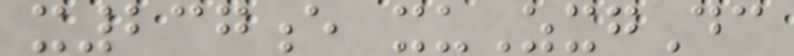x237e xuZxgDc
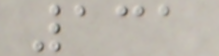131
